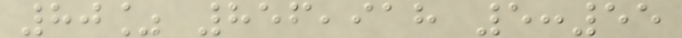80% 856,918 5:55
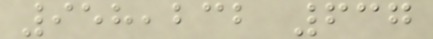958,232 637
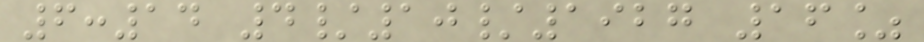6:14 4/10/1927 16%
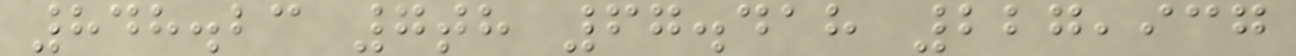848.23 7th 67.418 227,937
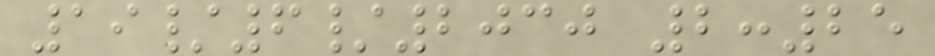19/6/2030 2:25
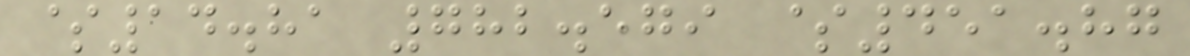$14.81 782.579 $451.87
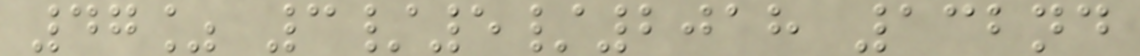47% 3/5/2018 132nd
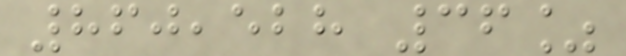860,528 36%
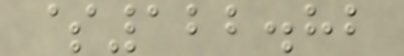$122.82
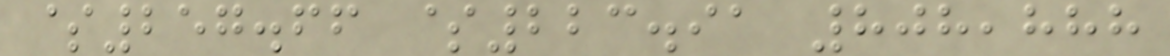$257.66 $223.91 808,888
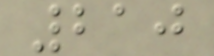210
